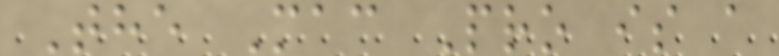The Mac Pro is a
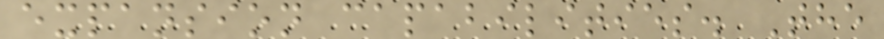expansion capabilities. The
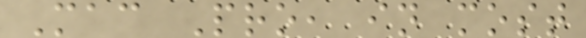Mac Pro, in most
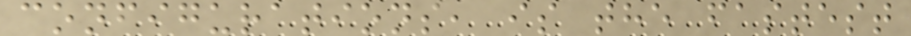configurations, is the fastest
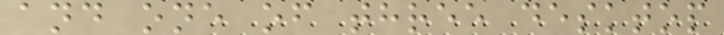and one of three desktop
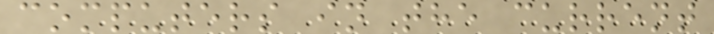computers in the current
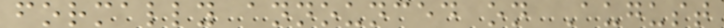formally announced on August
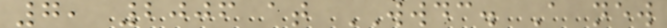7, 2006 at WWDC. A new
